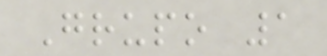Grupo 1
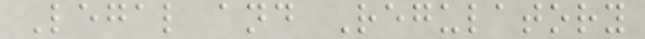Legal and Regulatory
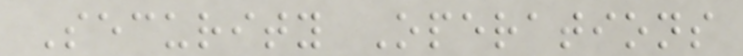Security Operations
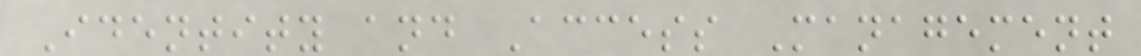Identity and Access Management
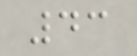43
